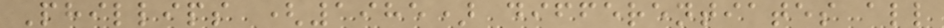Phillips (1985) differentiates all
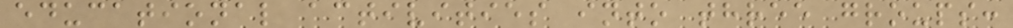educational activities into three groups:
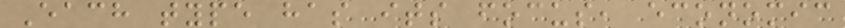Each type has its focus, economic
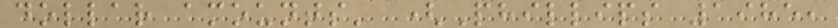dollar amounts' (Phillips 1985,
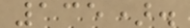135).
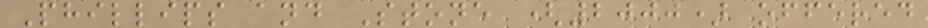Phillips and Stone (2000) offered
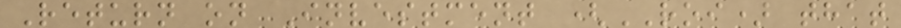Return on Investment (ROI) that
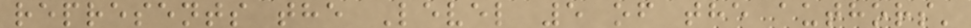represents the Level 5 of the authors'
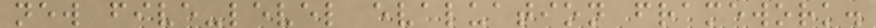new five-level evaluation framework.
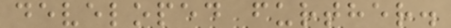developed further.
